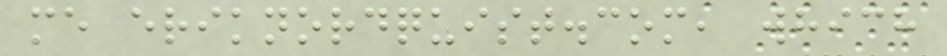me eriknordquist.com, which
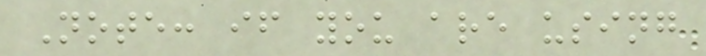Note: if you are using
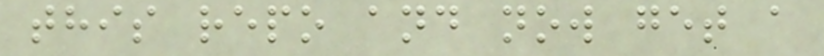this repo and now get a
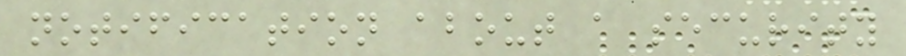notification about a security
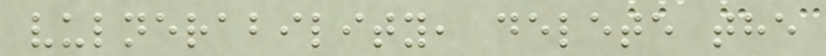vulnerability, delete the
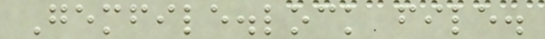Gemfile.lock file.
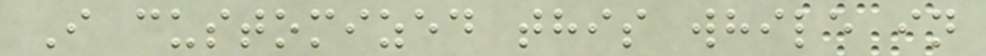I customized this while in
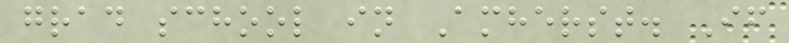grad school in Amherst. If
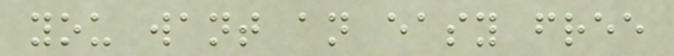you want an easy free
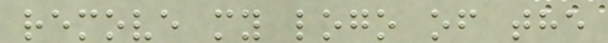remove my logo of the
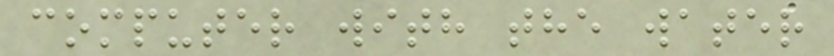computer with the water
